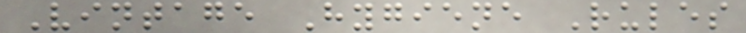Vintage Hygiene Rules
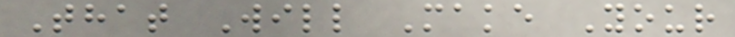That Will Make Your
